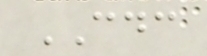CDC
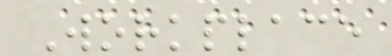Workplace
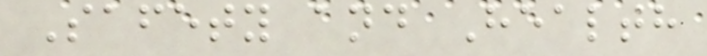Safety and Health
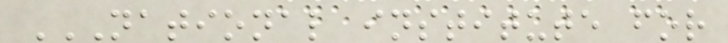NATIONAL INSTITUTE FOR
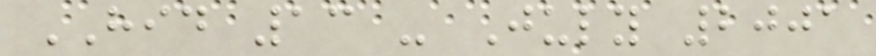HID 13 - July 2001
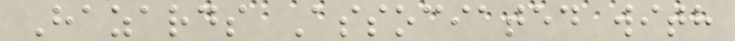Hazards Associated with
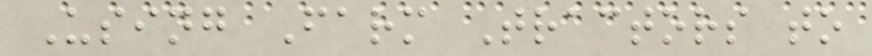Using Farm Tractors to
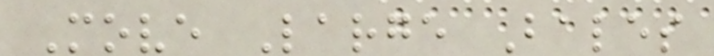Move Large Bales
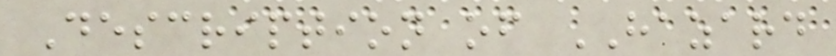Description of HAZARD
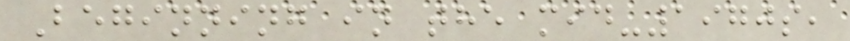Beginning in the mid-1970s,
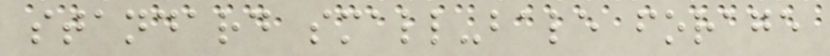standard small-bale forage
